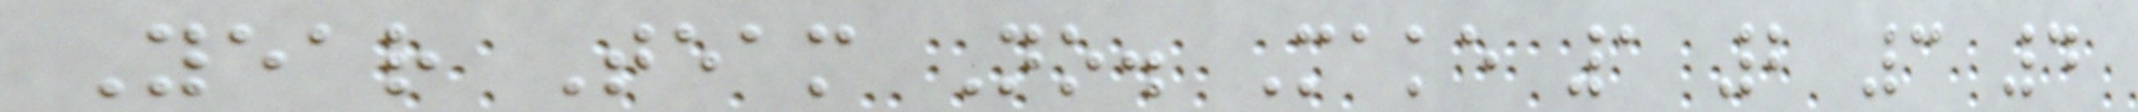Year Team No. Make 1 2 3 4
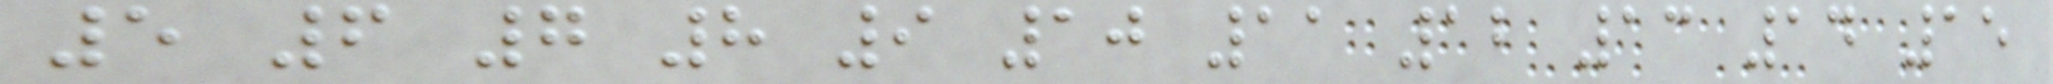5 6 7 8 9 10 11 12 13 14 15
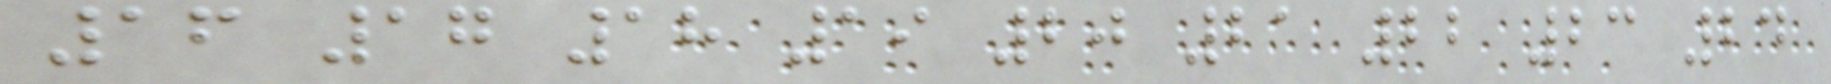16 17 18 19 20 21 22 23 24
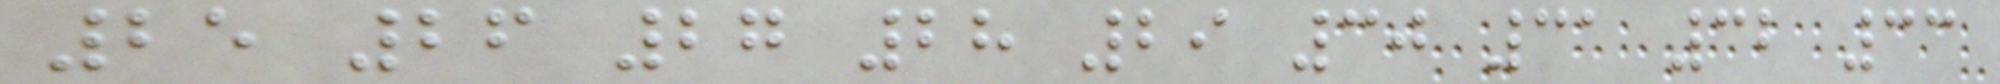25 26 27 28 29 30 31 32 33
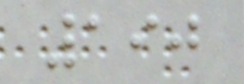190
